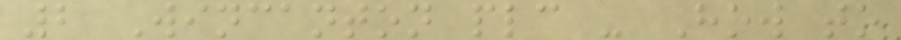2 Wincanton plc - How to
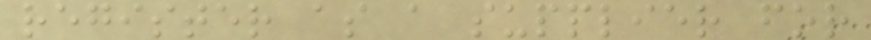register as a supplier for
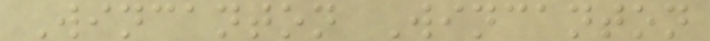Wincanton Wincanton
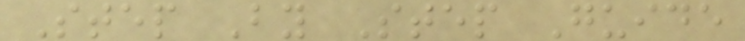Step By Step Guide
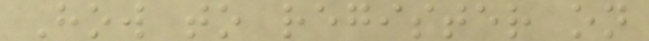How to register on
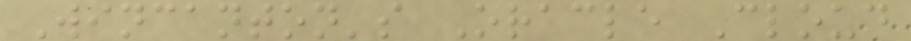Wincanton's Oracle Cloud
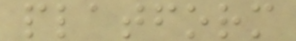platform
